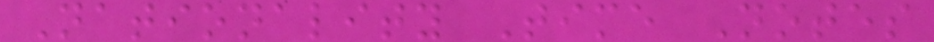Nationality Time Notes
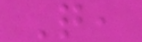Q,
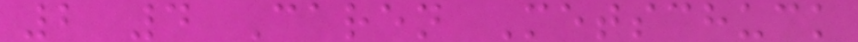2 4 Caren Metschuck
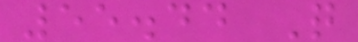55.44 Q
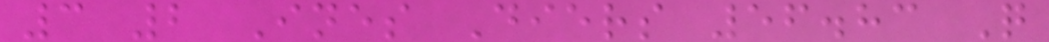3 2 Ines Diers 56.83 Q
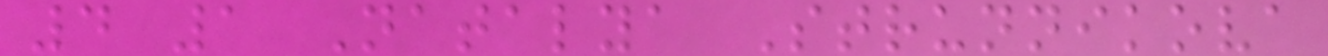4 1 Natalya Strunnikova
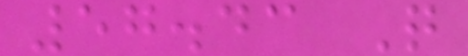57.43 Q
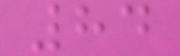84
